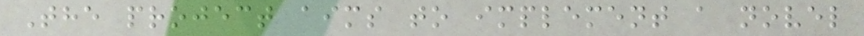The project aims to implement a novel
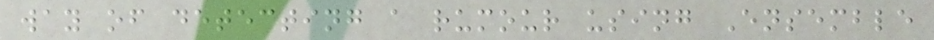way of detecting a rumour using Ensemble
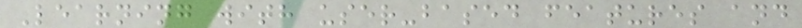Learning with user-based features and
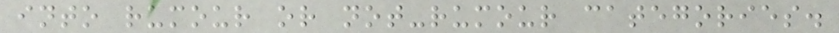into rumour or not-rumour categories.
